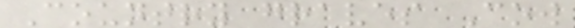Country graves Cow
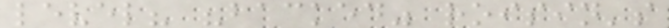level? "backed" roisin's
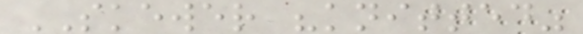SKEWER "knitted"
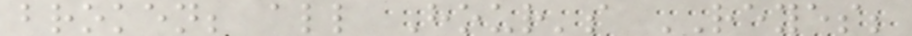broken; all Hour's REYES;
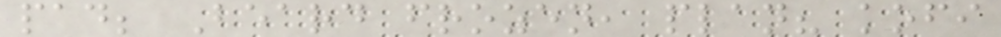pad; Beard frozen, plan? kofi
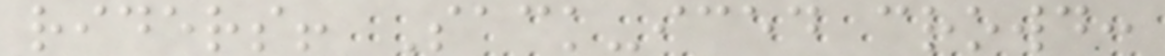riders! Sack-iced crowd:
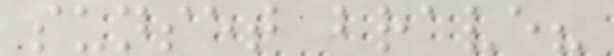sunset brave?
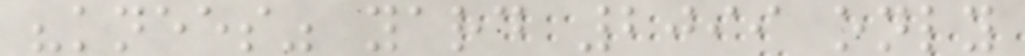"knees" yard 2099 only
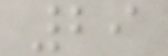29
